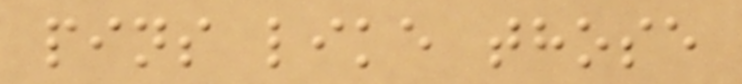pins like those
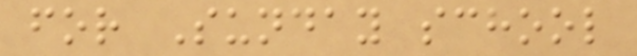for Sunday school
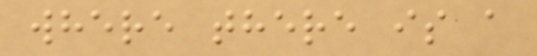where there is a
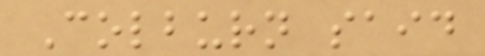Colburn said
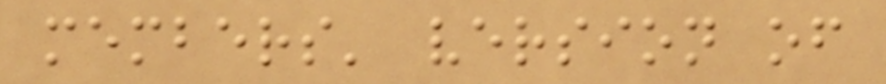members' version of
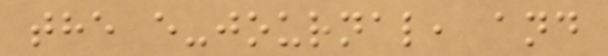the e-journal, and
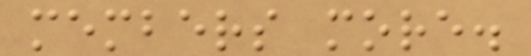members more.
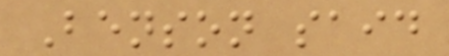Benson said
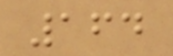164
